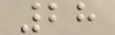28
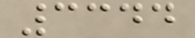3344
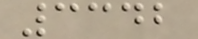3342
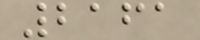2161
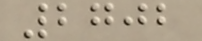2702
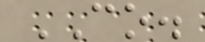CO.
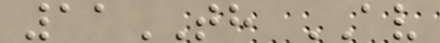11TH AV
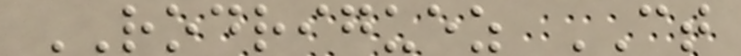RODRIGUEZ CT
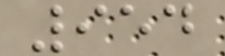954
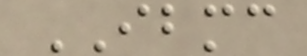IBMC
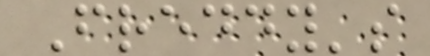Freddy's
